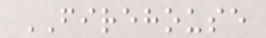FIREHOUSE
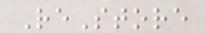ReStore
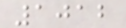1012
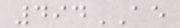494AE
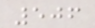506
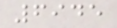6945
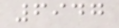6947
